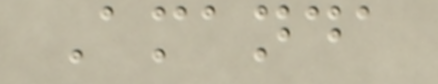Amanda
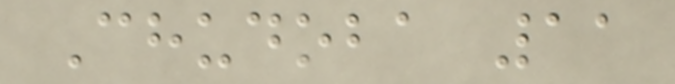Chudoba 11
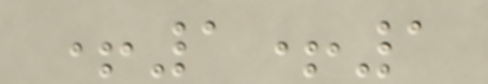+1+1
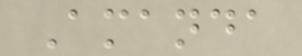Amanda
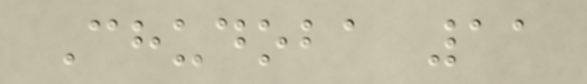Chudoba 11
